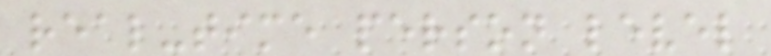real-time person level
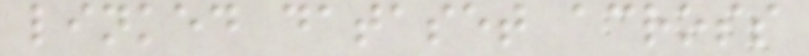linked dataset across
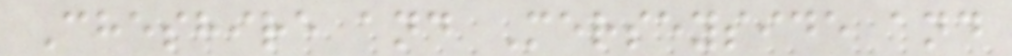Cheshire and Merseyside and
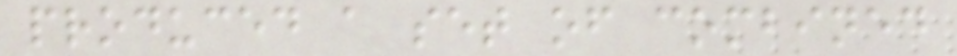produced a set of combined
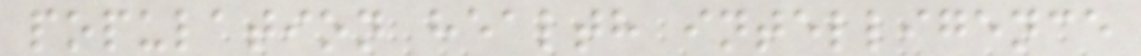population health intelligence
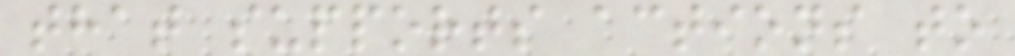that supports actions to
